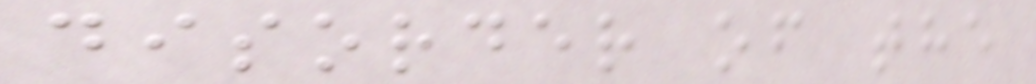disorder of the
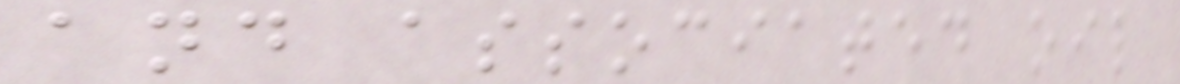and associated oil
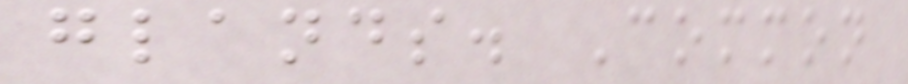glands. Common
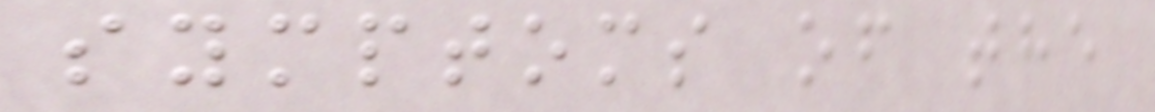symptoms of the
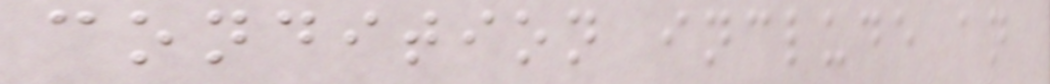condition include an
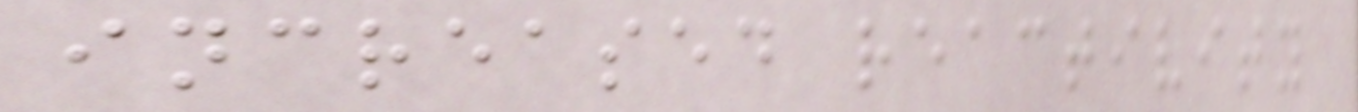increased reactivity
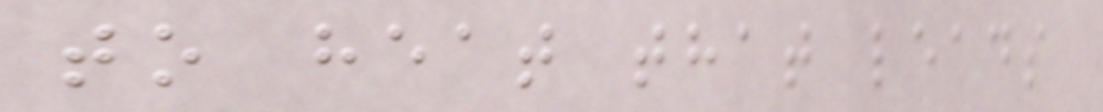to heat that leads
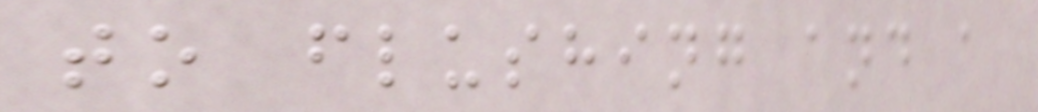to flushing and a
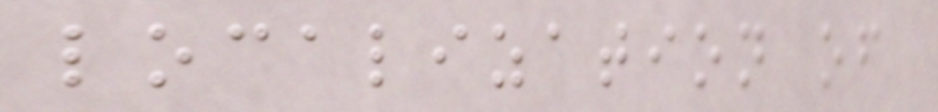localization of
